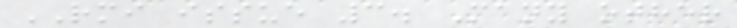RMI issue 3. Many other
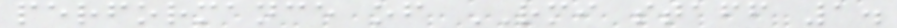performance of RMI staff 1.
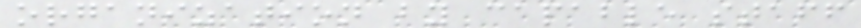organization by capable staff
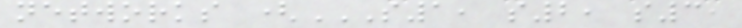networks (S1, S2, S3,
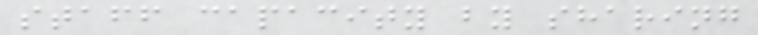staff capacity by sharing
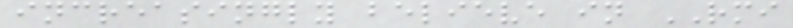increasingly believe in RMI
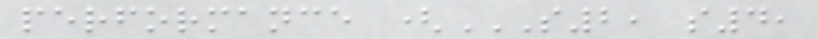performance (S2, S4,
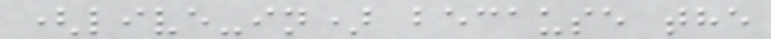(live-in) because the
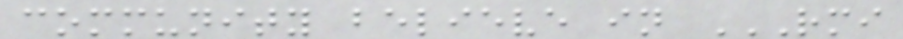community believe in RMI
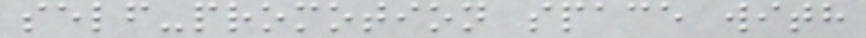self-promotion space with
